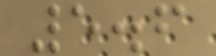5.6
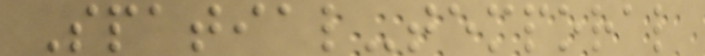Spatial-temporal
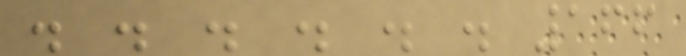. . . . . . 166
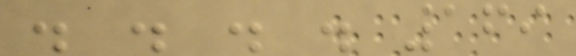. . . . 169
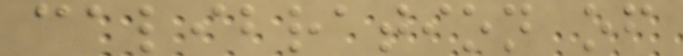calibration of
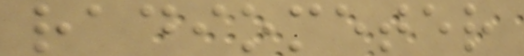radiometer
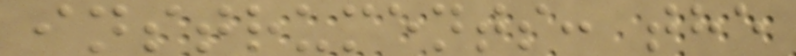instruments: the
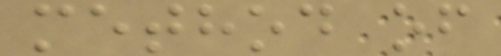method of
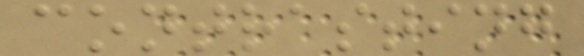contrasting
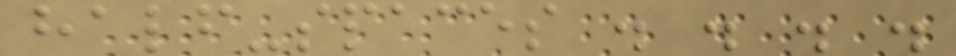half-spaces . . . .
